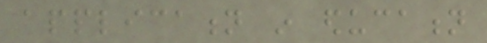application in education
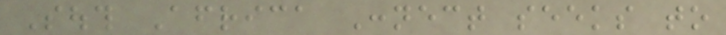South Africa Connect seeks to
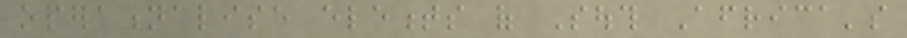operationalise elements of South Africa's
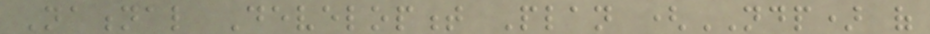National Development Plan (NDP) of
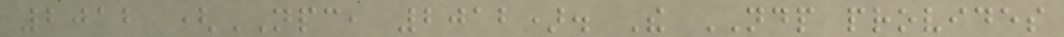2012 (NPC, 2012). The NDP provides
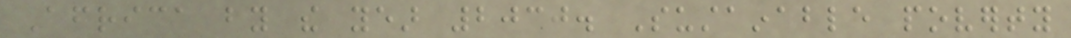Africa by the year 2030. Sustainable poverty
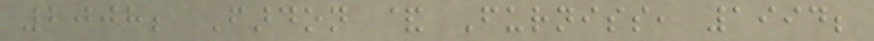2008; Fardon & Furniss, 1994;
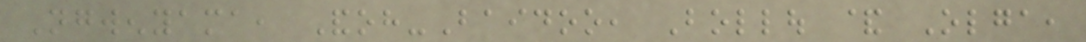Ngwenyama, Andoh-Baidoo, Bollou & Olga,
